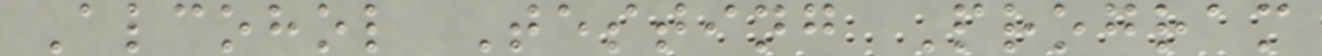Alcohol Testing Program
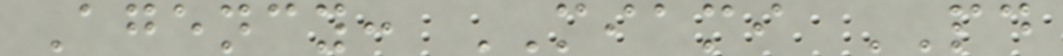Agency: MIAMI PD
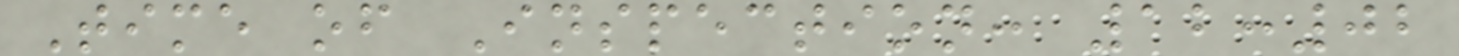Time of Inspection: 12:02
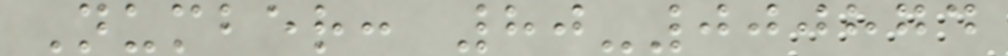Number: 80-000874
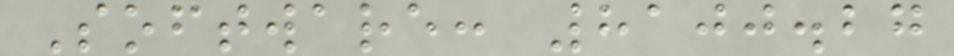Software: 8100.27
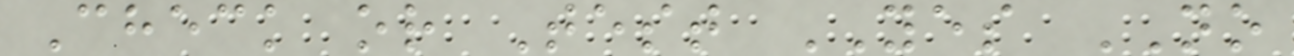Check or Test YES NO
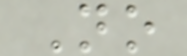No
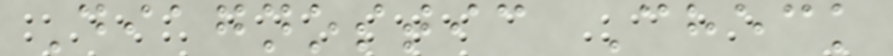Diagnostic Check
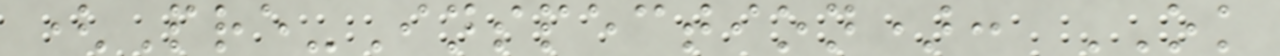(Pre-Inspection): OK
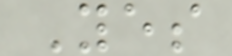Yes
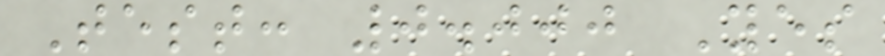Test: 0.000 Yes
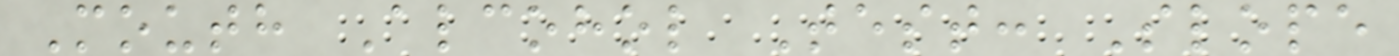Mouth Alcohol Test: Slope
